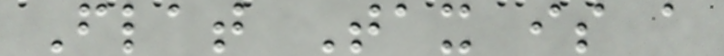Flat Tax is a
